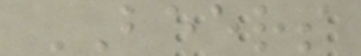BEERS
